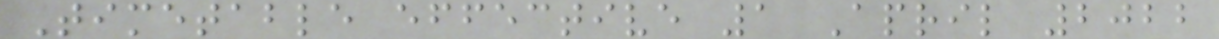Timetable effective 1 April 2022
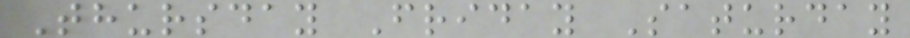Thursday Friday Saturday
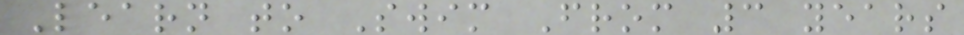Learn to Swim From 3 years
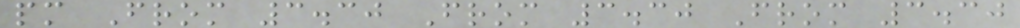pm From 3.30 From 3.30 From 3.30
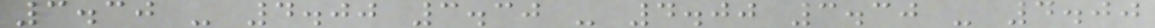3.30 - 4.00 3.30 - 4.00 3.30 - 4.00
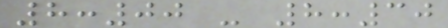8:00 - 8:30
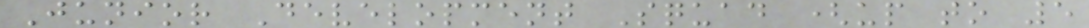Junior Development Squad (up to 5
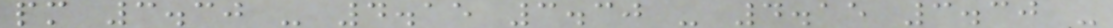pm 3.30 - 4.15 3.30 - 4.15 3.30 -
